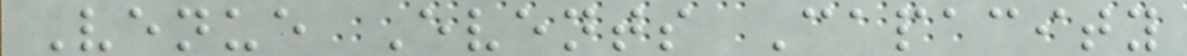Venue Events Capacity
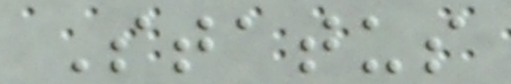Status
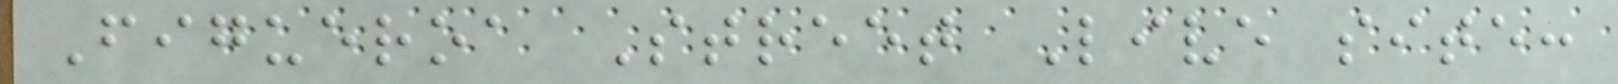Figueroa Street Live site:
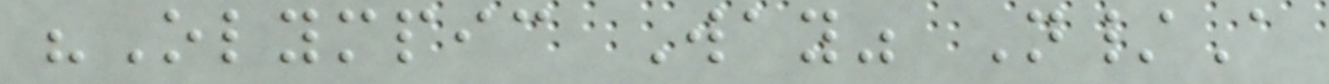"Olympic Way" N/A
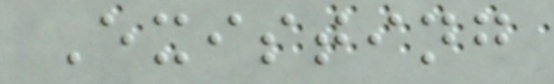Existing
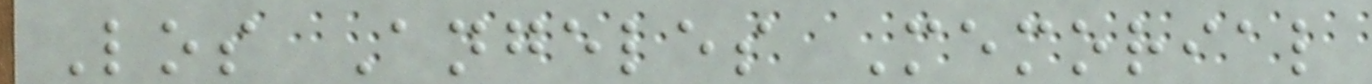Los Angeles Memorial
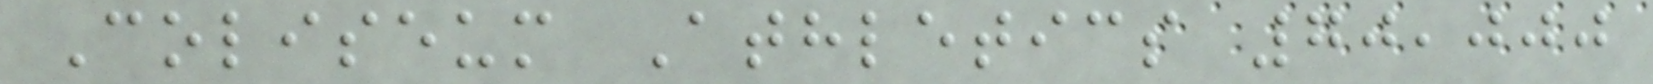Coliseum Athletics 70,000
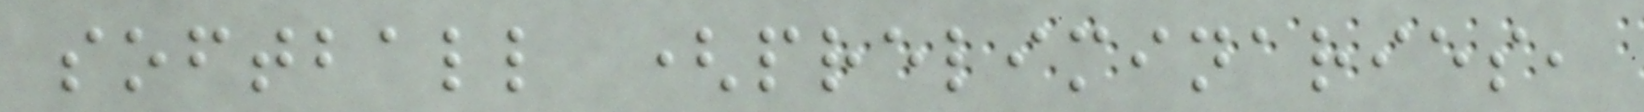softball (preliminaries,
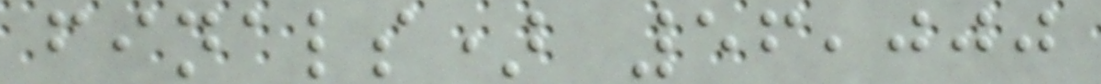finals) 56,000
